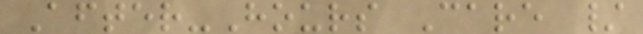After-Hours Care /
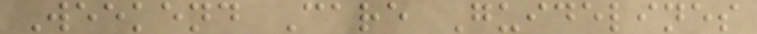Weekend Care Guidelines
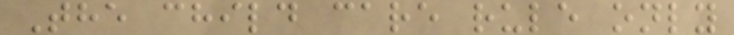The child care rule only
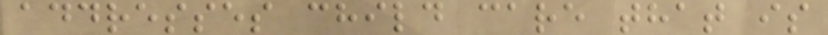addresses child care that is
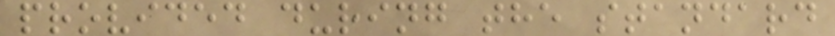provided during the standard
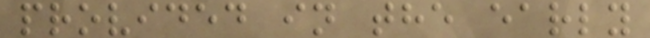provided in the early
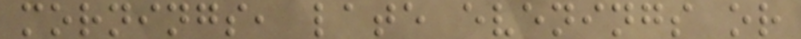mornings, late evenings or
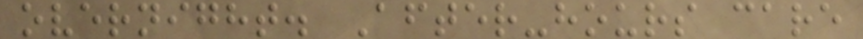overnight. After-hours care
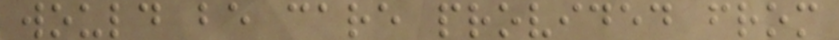would be care provided from
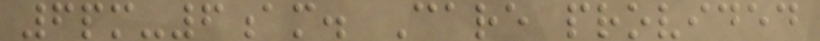6pm-6am. Care provided
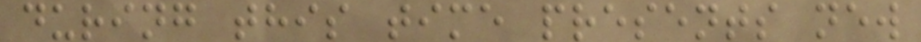during this time presents new
